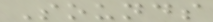Sounds
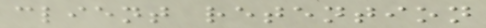client retention
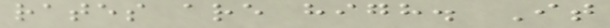rates are high. It
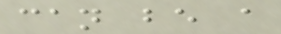can be a
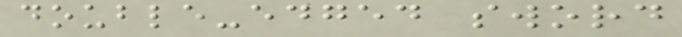double-edged sword
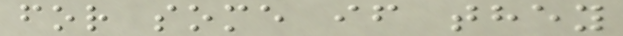for some if they
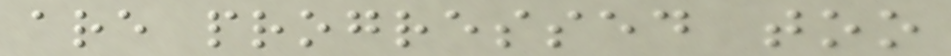are progressed too
